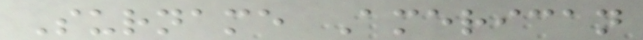Surname American
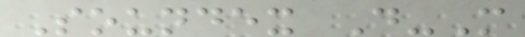Soundex D-M
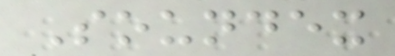Soundex
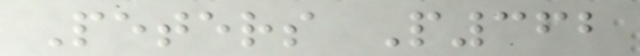Peters P362
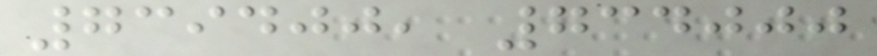739400, 734000
